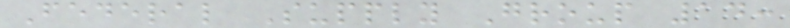Federal Supply Group 14:
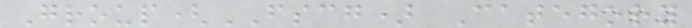Group(FSCG) Category
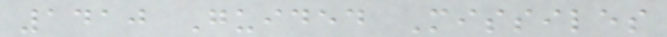1410 Guided Missiles
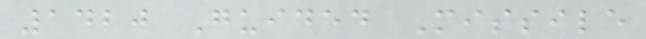1420 Guided Missile
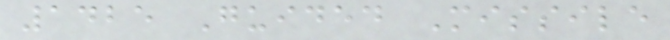1425 Guided Missile
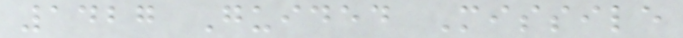1427 Guided Missile
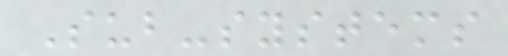Sub-systems
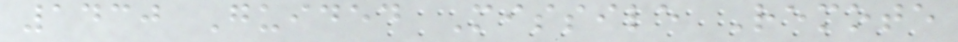1430 Guided Missile Remote
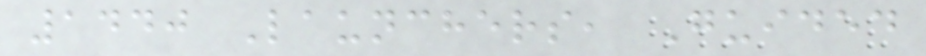1440 Launchers, Guided
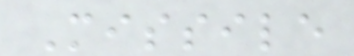Missile
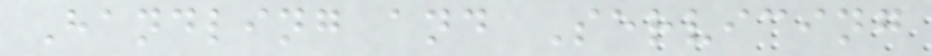Handling and Servicing
